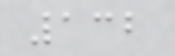132
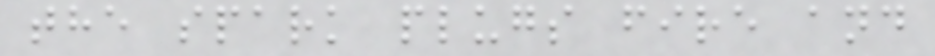the spark plugs fire and
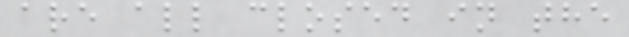are all closed in the
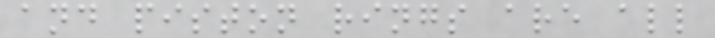and piston rings are all
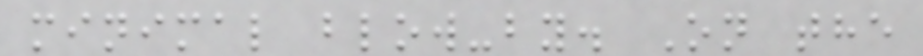minimal blow-by. On the
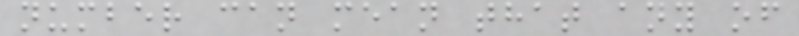number can mean that any of
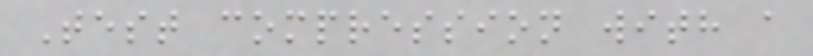Test compression with a
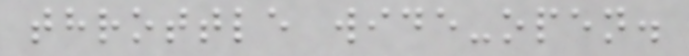throttle wide-open.
